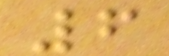6
